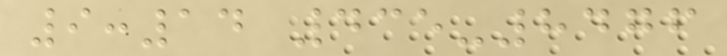9:14 435-8476
